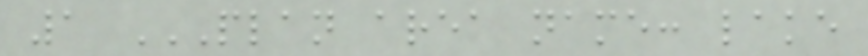1 PLAN AREA NAME: LAKE
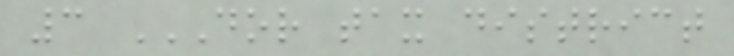3 DOR TAX DISTRICT
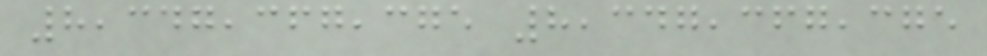8,347,367,375 8,347,367,375
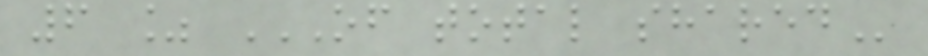6 % OF TOTAL SHARED
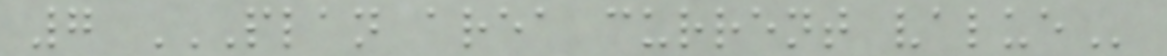7 PLAN AREA CURRENT VALUE
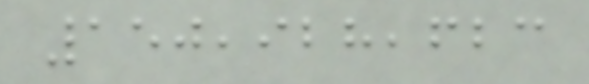150,928,623
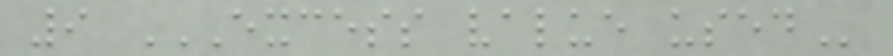9 EXCESS VALUE USED
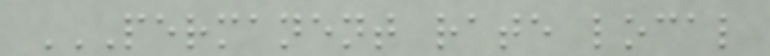PERMANENT RATE LOCAL
